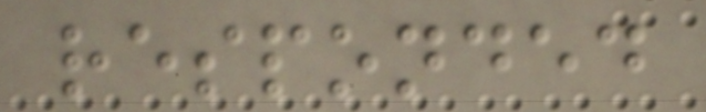responded
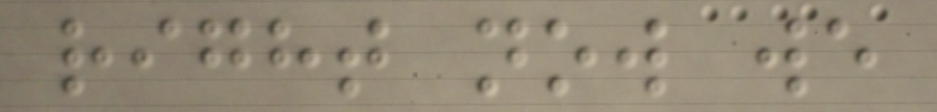right now we
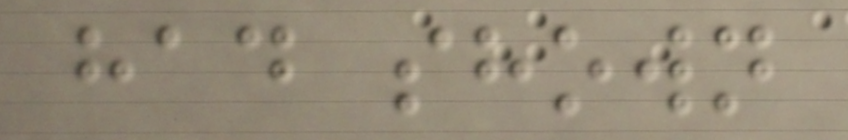had shown
